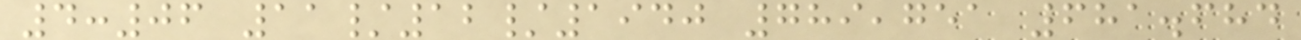4:06 11/12/1940 789,751 681.684
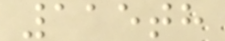115th
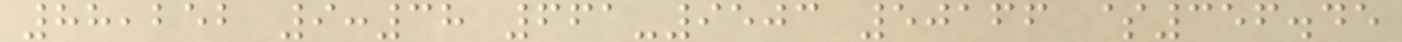88,252 9:38 661-9503 50166 $356.45
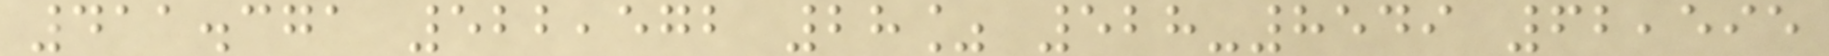411.371 522,572 28% 528-8549 62,595
